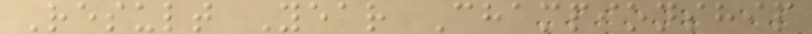Result Year Championship
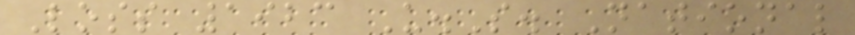Loss 1923 U.S. National
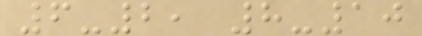6-2, 8-10
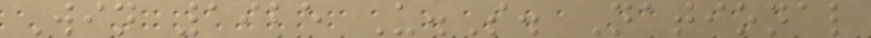Win 1925 U.S. National
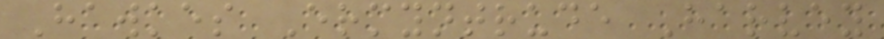Hawkes Ermyntrude Harvey
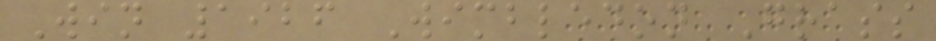Win 1926 Wimbledon Grass
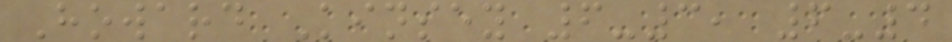Howard Kinsey 6-3, 6-4
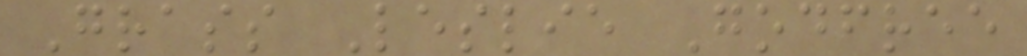Grass Leslie Godfree
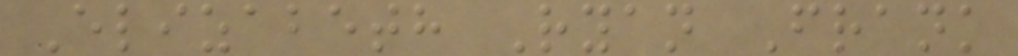Elizabeth Ryan Frank
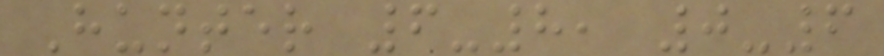Hunter 6-8, 0-6
